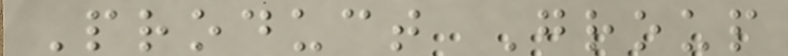Product Group
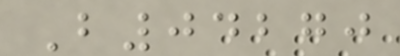B04270
